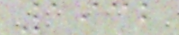1932
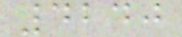4240
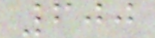600
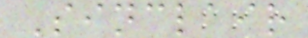Sinclair
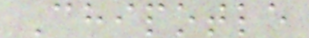Chipotle
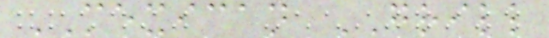MEXICAN GRILL
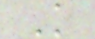K
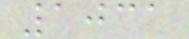1031
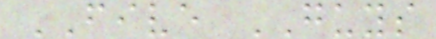FIVE GUYS
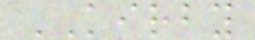KIRBY
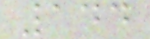144
